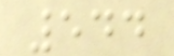544
